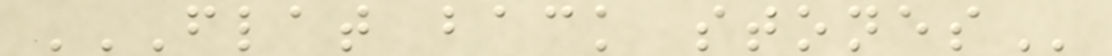FLAT BACK STONES
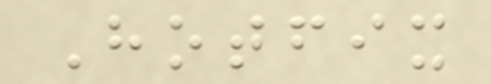Hotfix
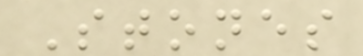Stones
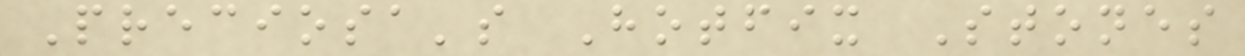Preciosa's Hotfix Stones
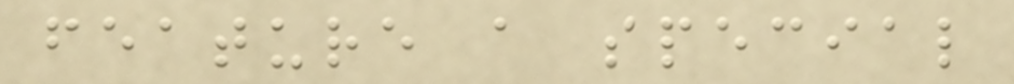feature a special
